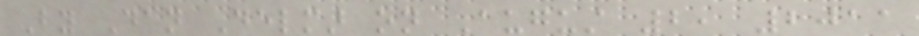By Dan Delmar on August 2, 2011
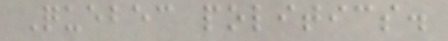Quebec politics.
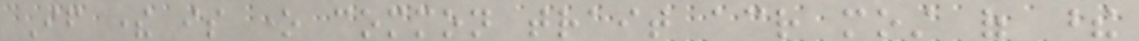If there is one common trait across most of these
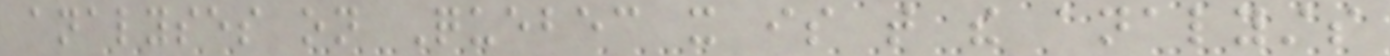analyses on Quebec it is that the analysts
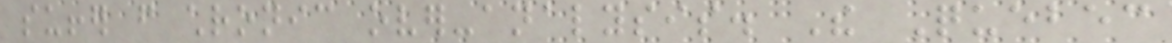suffer from chronic over-analysis. The Quebec
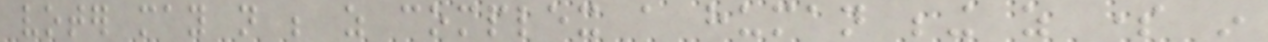voter may not be as complex a human being as some in
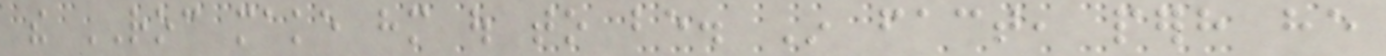the ROC make him out to be. In fact, perhaps he
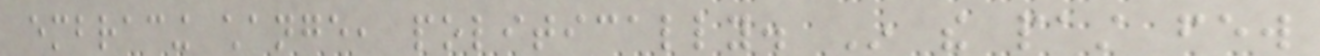embracing change, politically. In the past few
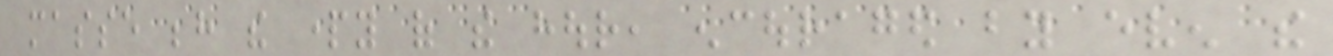masse behind the party of the hour, encouraged by even the
